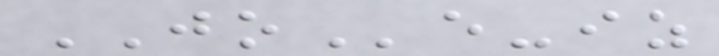JOe-iz
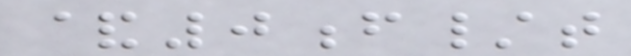&0f/t
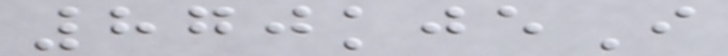870kjeI
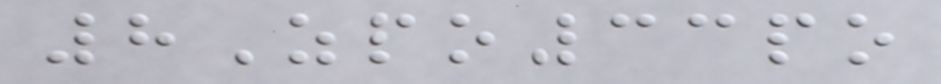8Zpo33po
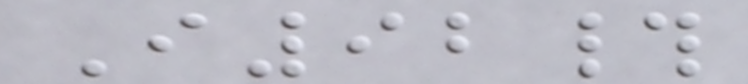I92#
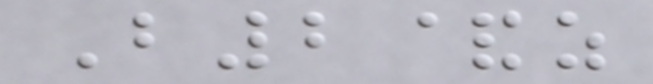B2&z
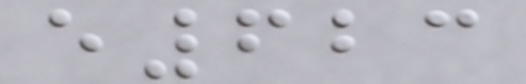e623
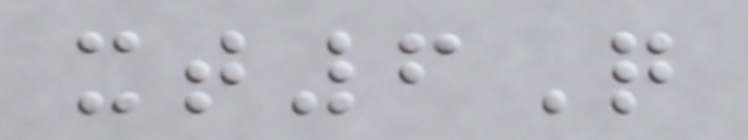xt6Q
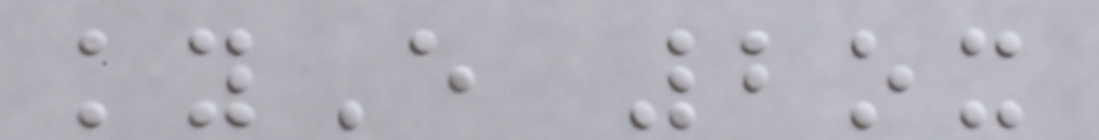kyE 2ox
